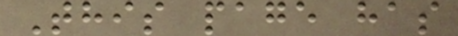This page has
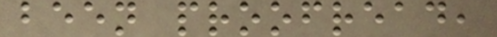been proofread,
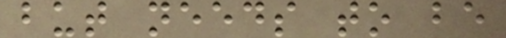but needs to be
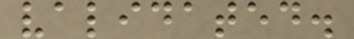validated.
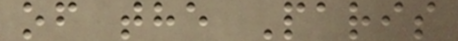of the Paris
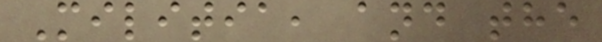Militia, and the
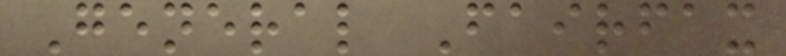General Fairfax
